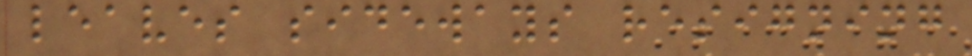leaves sideways resigning
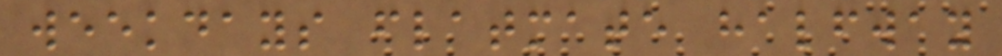weekdays flatmate halfway
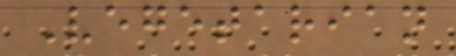Vegetarian
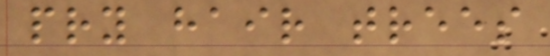pry hair trees
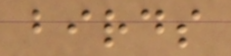birds
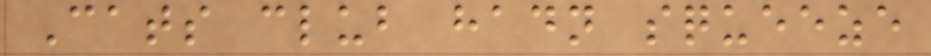Cats club hadn squeeze
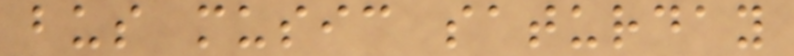bus music saturday
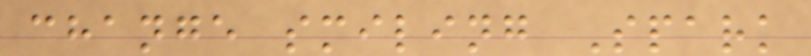change smiling Spark
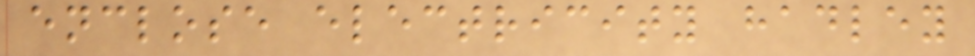enclose electricity hadley
